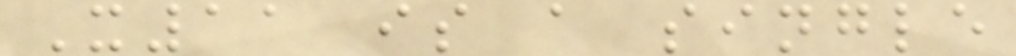X11 is a single
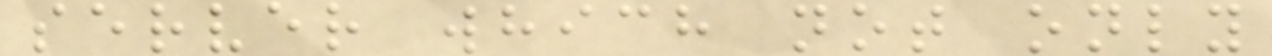server which not only
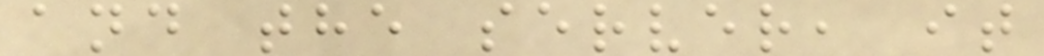and the server, it
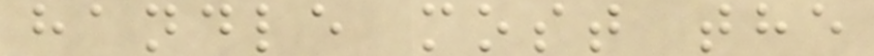handle most the
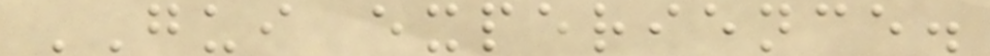GUI experience.
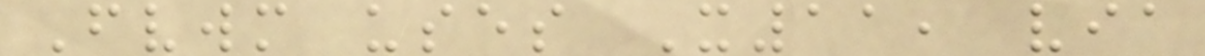Fvwm uses X11, via
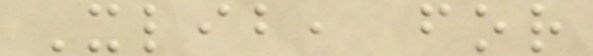Xlib, for
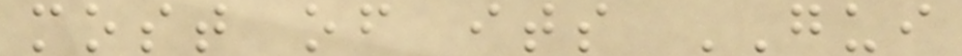most of its GUI
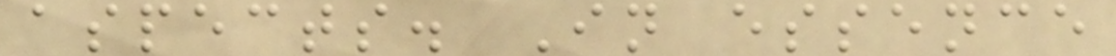aspects. In essence
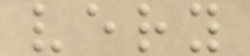very
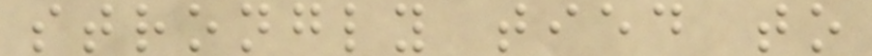strongly tied to
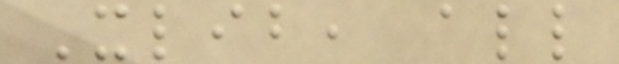Xlib, all
